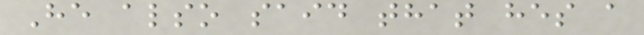He also said that hes a
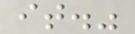it."
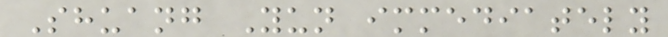Shuang Yun immediately
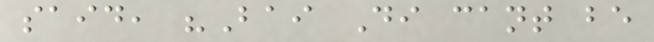said, "Bai Di cant be
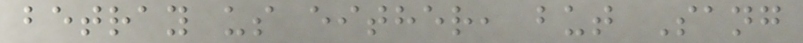betray us either, but Sang
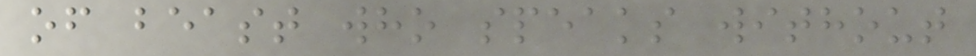of beast who speaks without
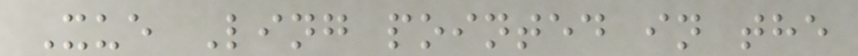Xue Ling pointed in the
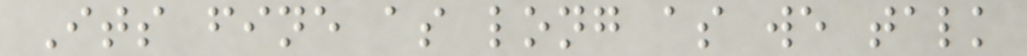Its fine as long as we talk
